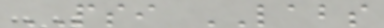PSI LABS
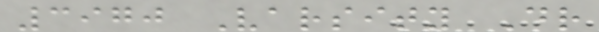3970 Varsity Dr
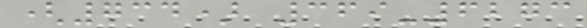(734) 369-6273
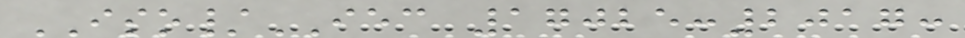ISO/IEC 17025:2017:
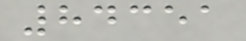84351
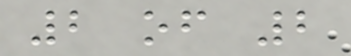2 of 2
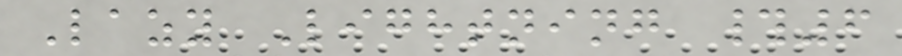Lazy Lightning #6
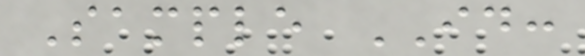Sample ID:
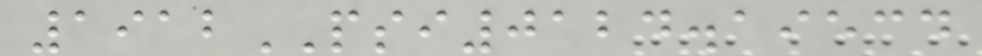1912PSI0124.19534
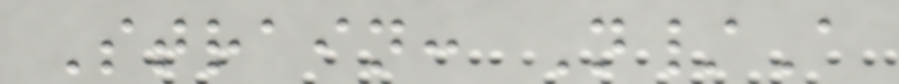Strain: N/A
